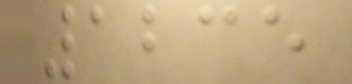1235
